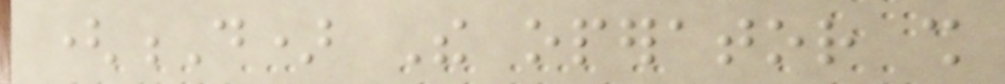(D) The operator shall
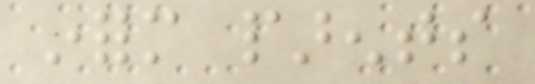inform parents
